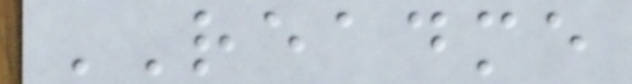README
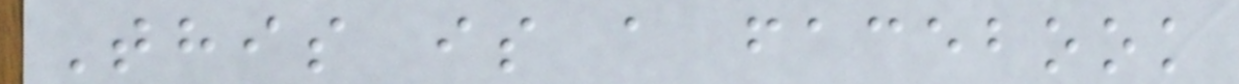This is a facebook
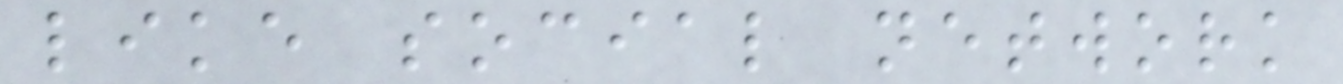like social network
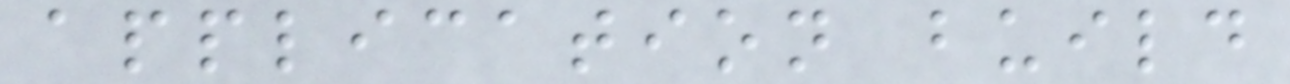application build
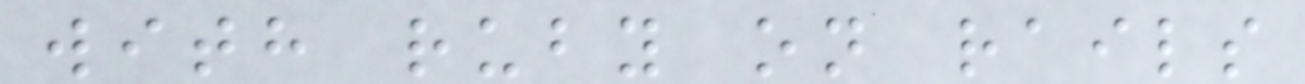with ruby on rails
